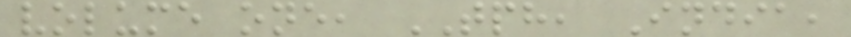volume one, TPH, India,
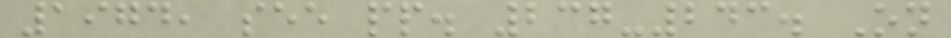1974, see pp. 237-243. On
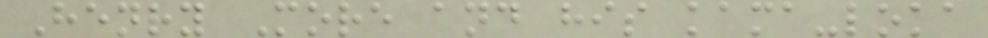Henry More and his kama-loka
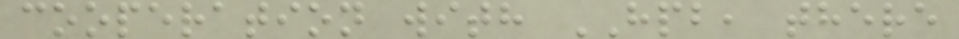cooperation with HPB, there
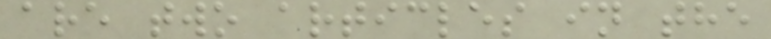are two articles in the
